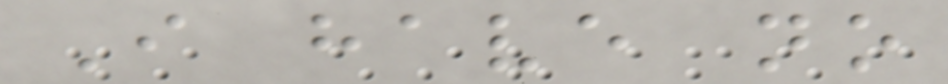I have no
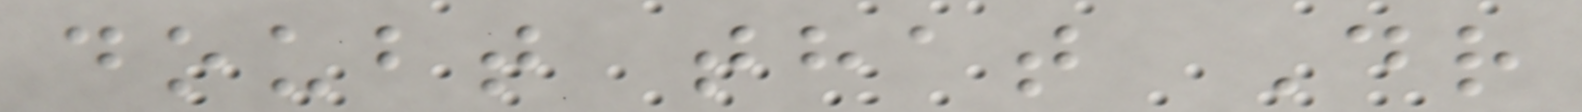doubt that Dr
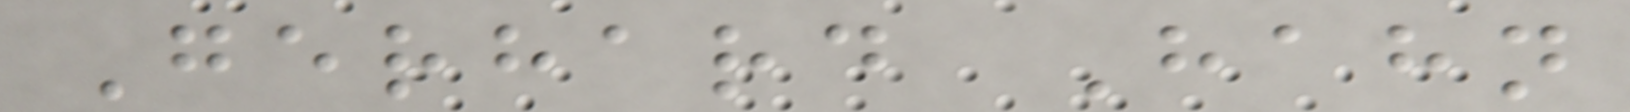Gerhard Hahn
